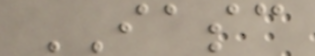IASC
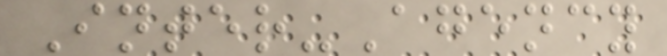Inter-Agency
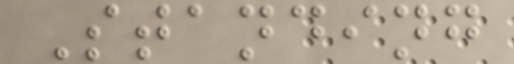Standing
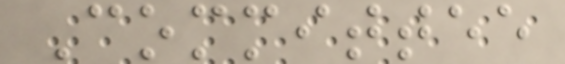Committee
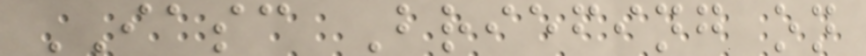IASC Briefing on
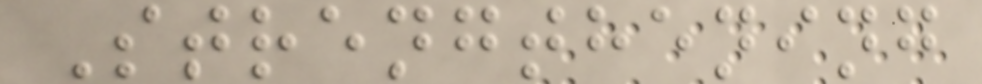Strengthening
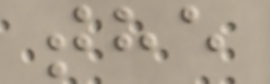the
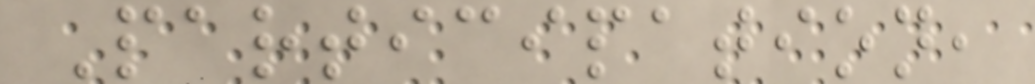Participation,
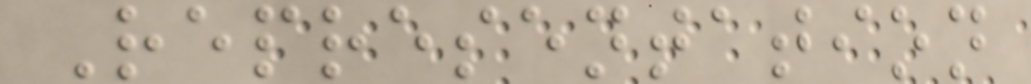Representation
